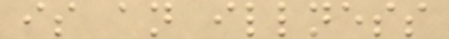is an illness
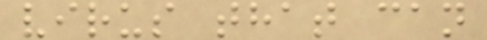virus that can
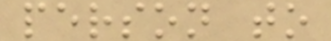person to
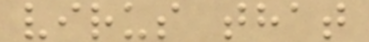virus that
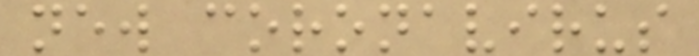new coronavirus
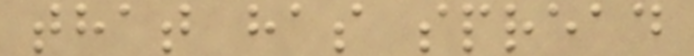that has spread
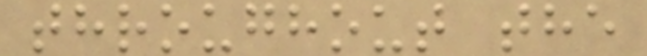throughout the
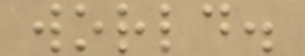world.
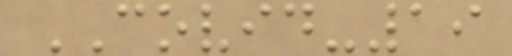COVID-19
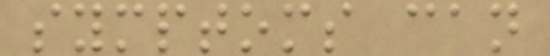symptoms can
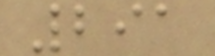291
